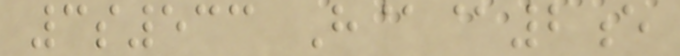3s533 H@@2e
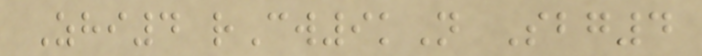Zhi4 rCw9kN Sbg4
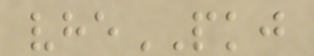vhePKJ
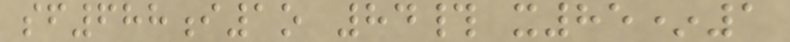sf688i1o 84# x85*1
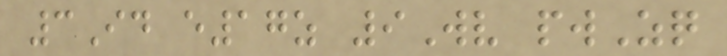3Id e17z 9Wv pwZq
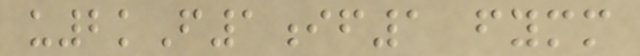u2kF1if1 fymm
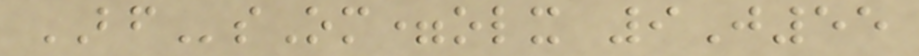BFsOm=olx 9J55
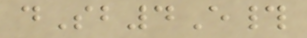dSb4E#
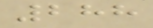288
